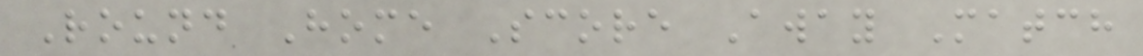Round Home Score Away Match
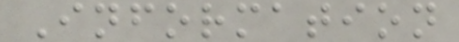Information
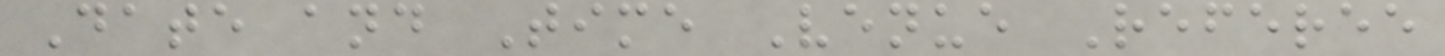Date and Time Venue Referee
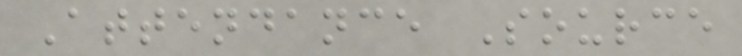Attendance Source
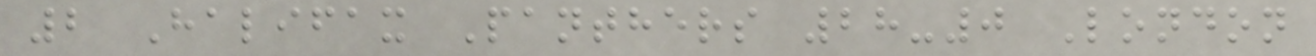2 Halifax Panthers 28-0 London
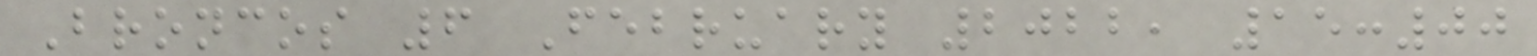Broncos 6 February 2022, 15:00
